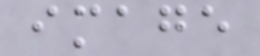image
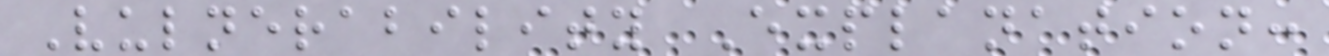Vulnerability Explanation:
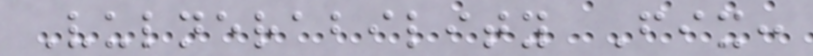Vulnerability Fix:
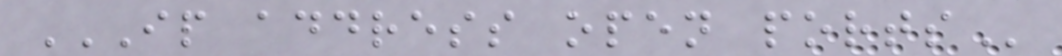IP ADDRESS OPEN PORTS
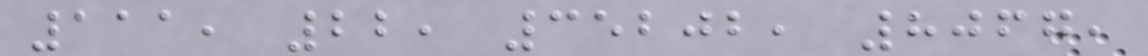111, 22, 35202, 8067,
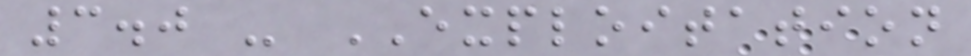3.0 - EXPLOITATION
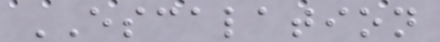ESCALATION
